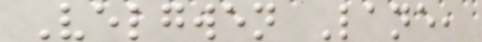Velgwen Lane,
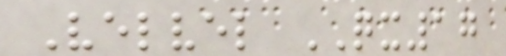Velvel QX17
